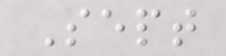Sept
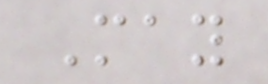May
